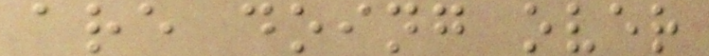are doing over
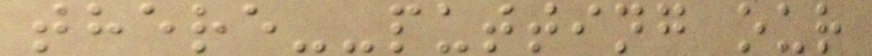there--putting our
